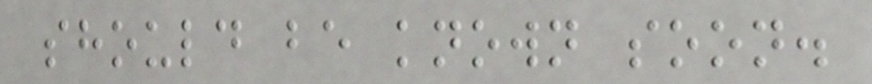should be known soon.
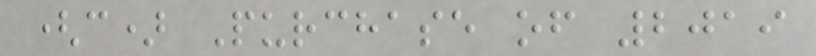(c) Purchase of 2019
